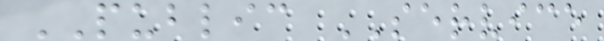PUBLIC SERVICE
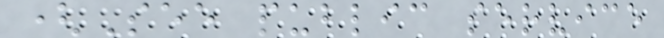(See public service
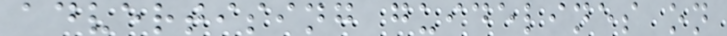advertising guidelines on
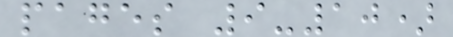pages 9-10)
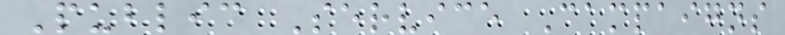Public Service Campaigns
